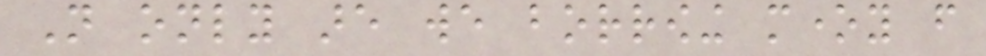Not only are we borrowing money from
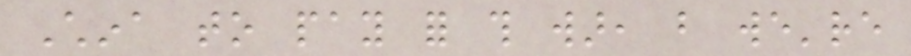China to pay for this war, but we're
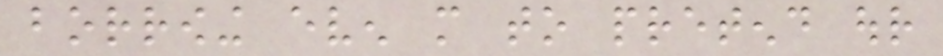borrowing even more to pretend our
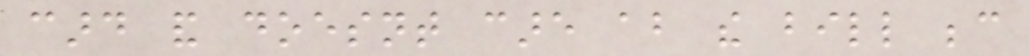card and doesnt care about the bill because
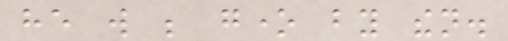he will be gone by then.
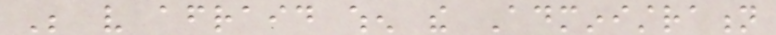Be very afraid when the Administration
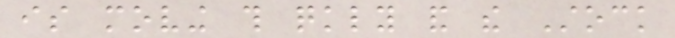is moving this quickly and the Stock
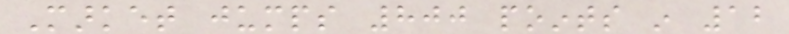Market jumps 800 points in 12
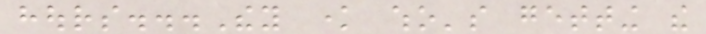hours...They know who's getting the
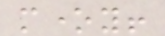money!
